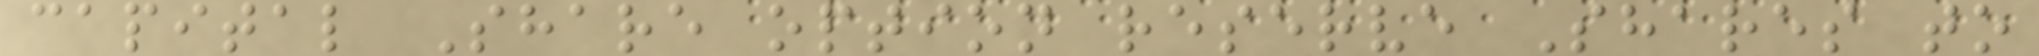capital Share option reserve Shares to
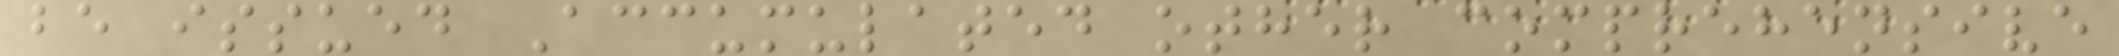be issued Accumulated other comprehensive
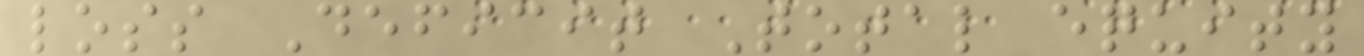loss Deficit Total equity
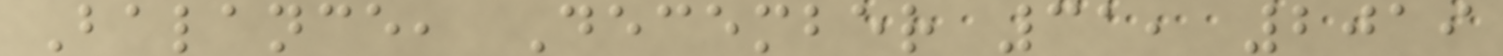Balance, December 31, 2019
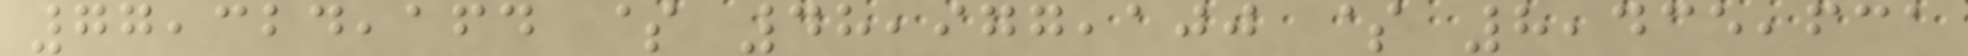77,324,164 $ 48,977,100 $ 8,435,631
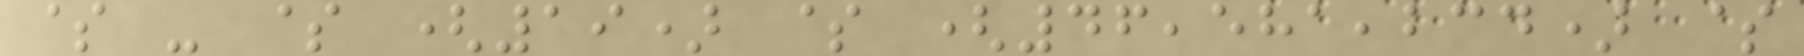$ - $ (19) $ (46,581,234) $
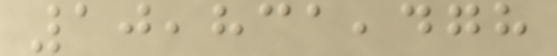10,831,478
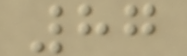87
